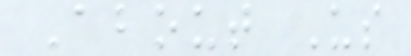About Us
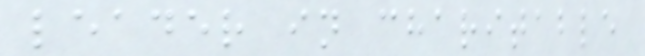leader in charitable
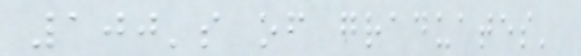100's of graduates'
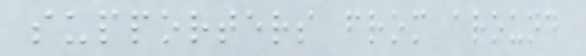supporters from around
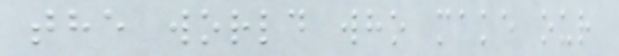the world who make our
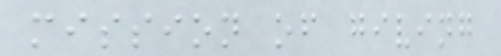mission of giving
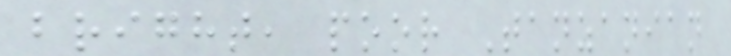bright, poor Tanzanian
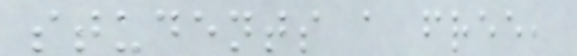students a free,
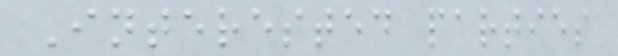Interested parties
